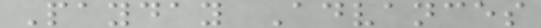Payday Advances
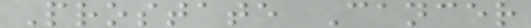Prostate Cancer
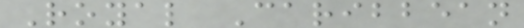Royal Caribbean
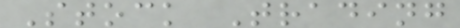Stock Trading
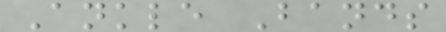Ankle Bands
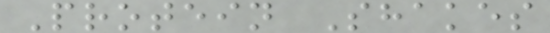Protein Shakes
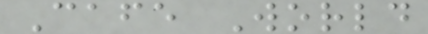Cafe World
